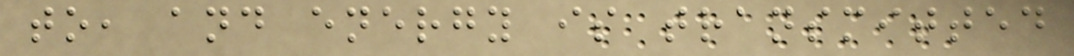to, and energy is transmitted
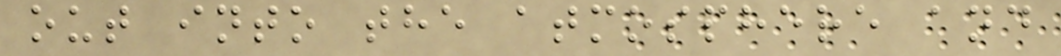out into the atmosphere and
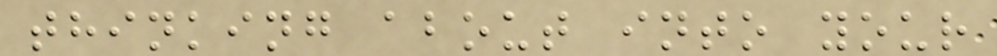thinking about into your
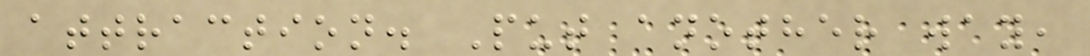attraction. Put another way,
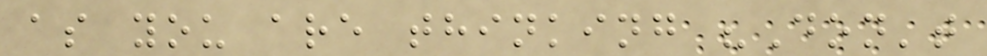as you are thinking "Don't
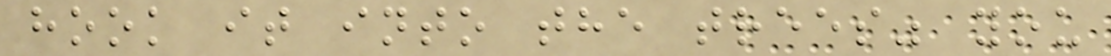hook it into the trees" you
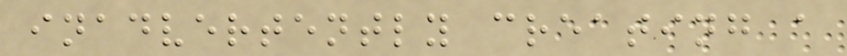inadvertently creating a
